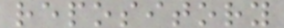repository
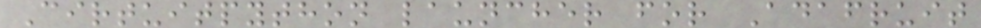Cirtuitpython launcher for Adafruit
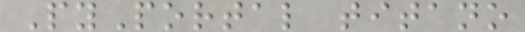PyPortal titano
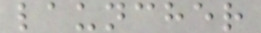launcher
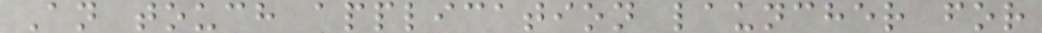An touch application launcher for
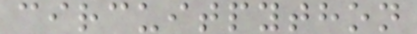circuitpython
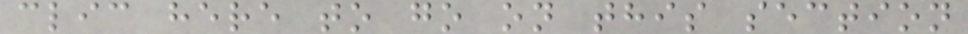clic here to go on this section
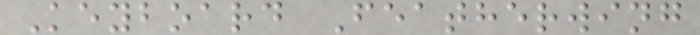Keyboard Featherwing
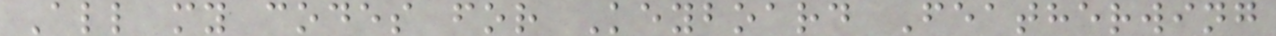All my codes for Keyboard Featherwing
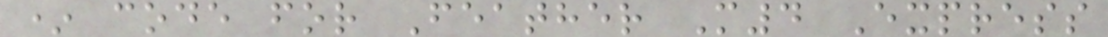* code for Feather M4 Express
